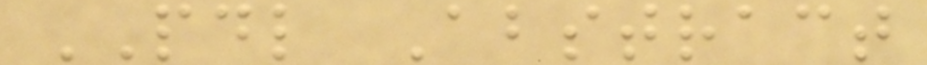PDL Abstract
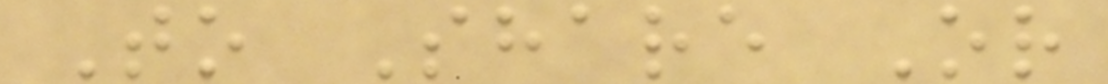To Share Or
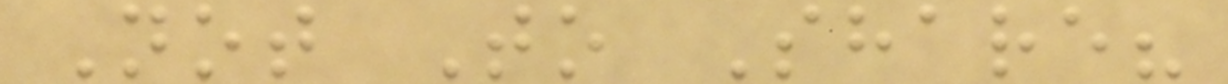Not To Share?
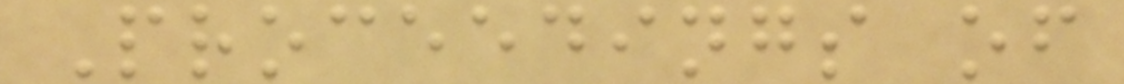Proceedings of
